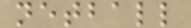netball
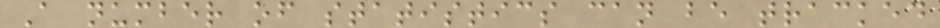A number of statistics can be tracked
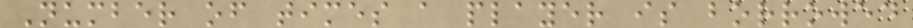Number of times a player is borrowed
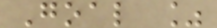Goal %
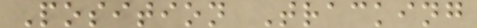Position Tracking
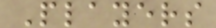Players
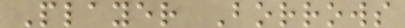Player Borrows
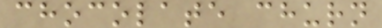chocolate churn
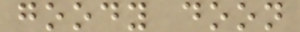goody doon
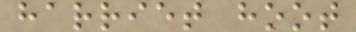harriet hoot
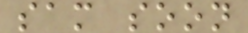sam soon
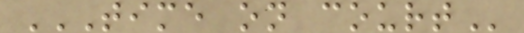TIME ON COURT
